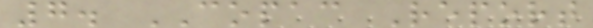7. COPAC Report
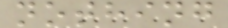nothing
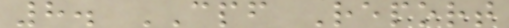8. CPF Report
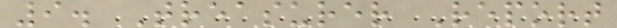9. Treasurer Report
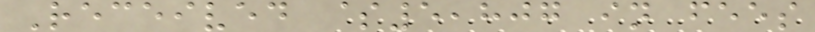Received $5,807 in fees
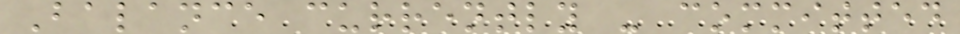Balance currently - committed
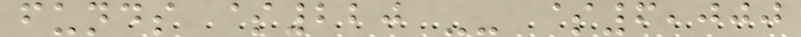funds $220 -- $6,000
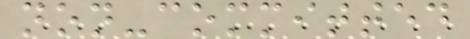non-committed
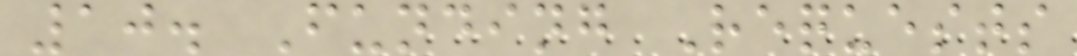10. Funding Requests
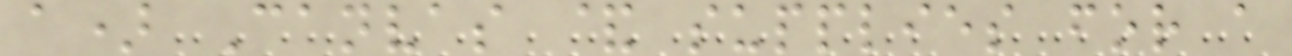a) Canvas & supplies for a
